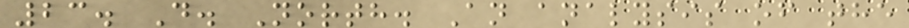23. D. North. An analysis of the
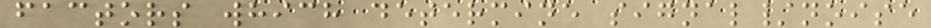factors which determine signal/noise
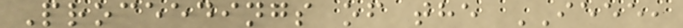Proceedings of the IEEE,
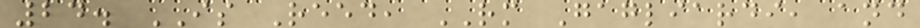24. IS Reed, RM Gagliardi, and
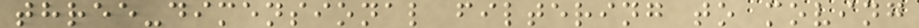three-dimensional filtering to moving
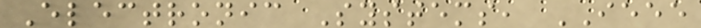Electronic Systems, IEEE
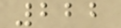222
